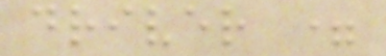driver =
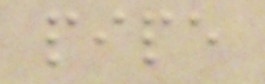pipe
